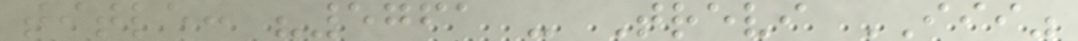title: "5761 - Trevi III"
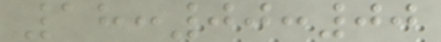18:00:00
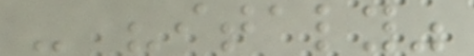- "italy"
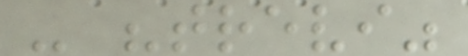- "trevi"
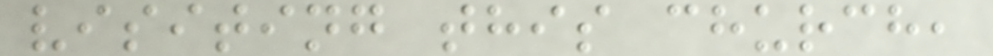visiting this church,
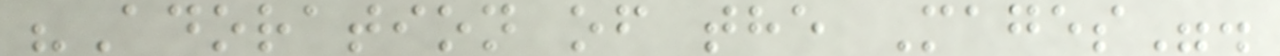"Adoration of the Mages".
